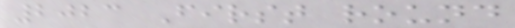2023 First round
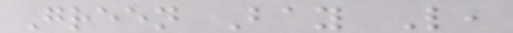Green Bay L,
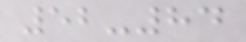52-84
